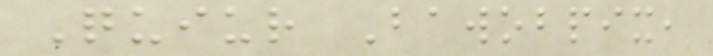Quiur Bawobpix,
